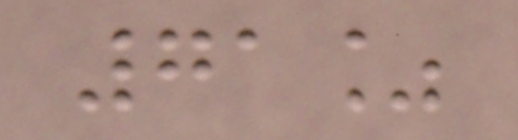71%
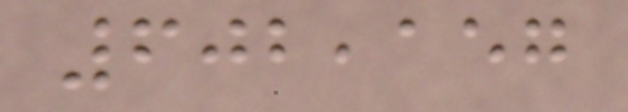602,157
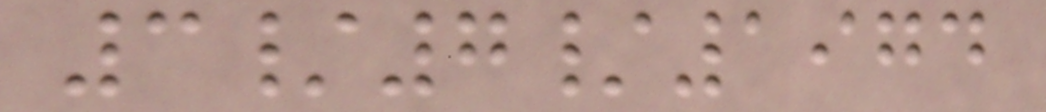3/7/1974
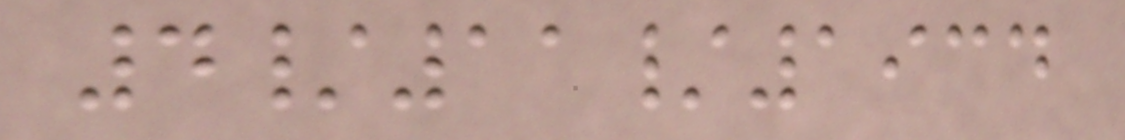4/11/1934
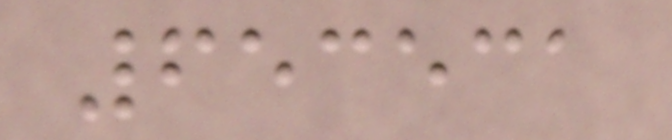653531
